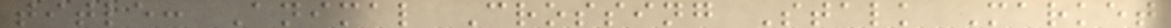title: Animal Crossing Stalk Market
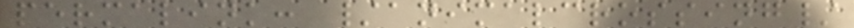permalink: /animalcrossing/
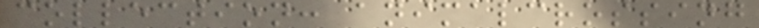collection: animalcrossing
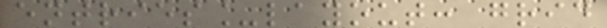entries_layout: grid
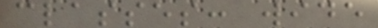classes: wide
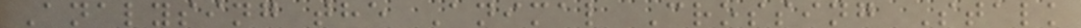Analysing the Animal Crossing Stalk
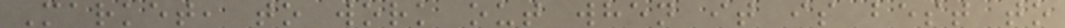Market, to work out when it is best to
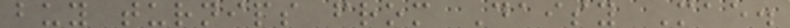buy turnips from Daisy Mae.
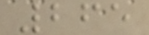265
